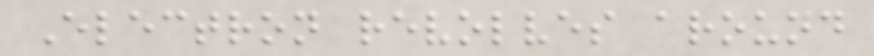Electron revolves around
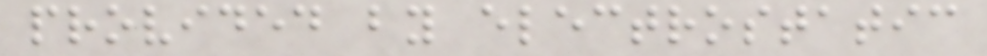provided by electrostatic
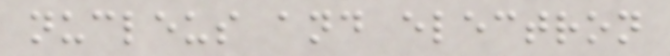nucleus and electron
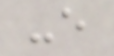-e
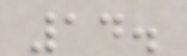14.
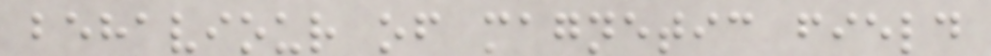behaviour of magnetic field
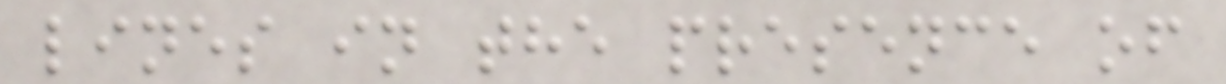lines in the presence of
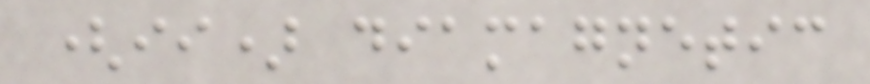(ii) diamagnetic
